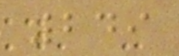249
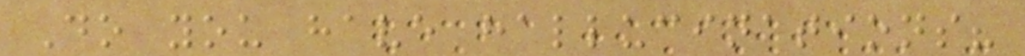Do you have hallucinations?
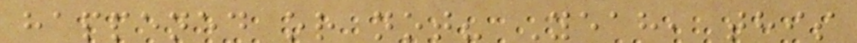happened or not? Yeah, this
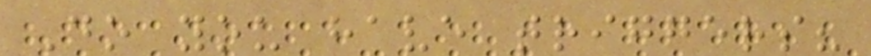Do you have triggers?
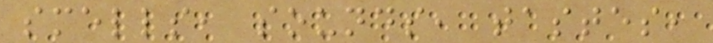smells, sounds, tastes,
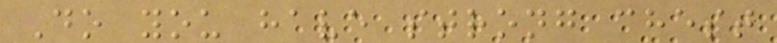Do you have strong chest
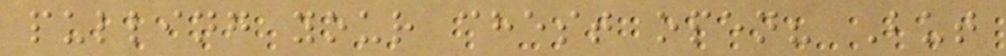pulling your chest open? But
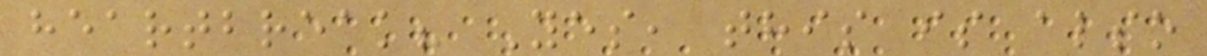heartbreak? Yes, this is also
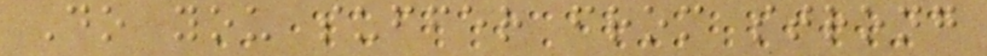Do you suffer from strong
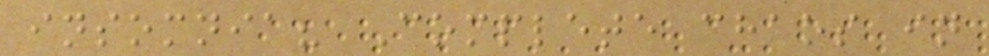insomnia? Complete chaos in
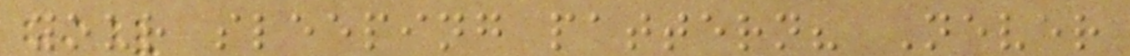your sleeping pattern? Never
